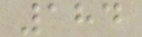184
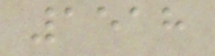1518
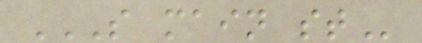S MAIN ST
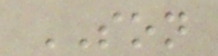SON
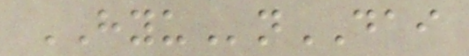HYUnDAI
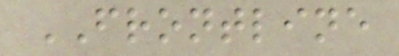FRONTLINE
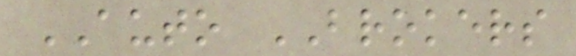AUTO BROKERS
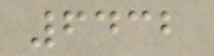6432
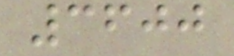3600
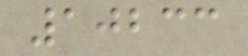10233
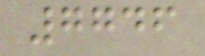7746
